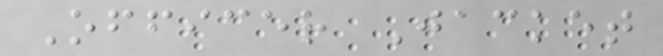Officer Jacket
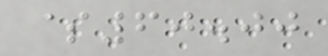$60.00
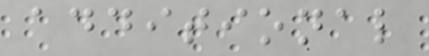additional
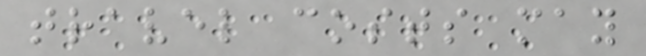travel costs may
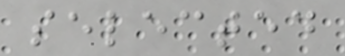selected
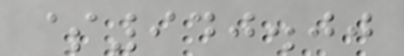$940.00
